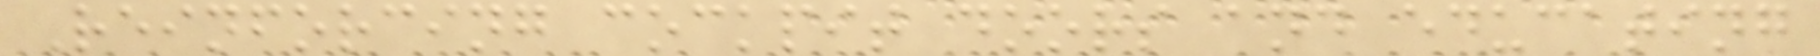Reinforcing cockpit doors and educating
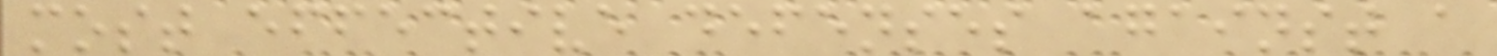most effective defenses against a
